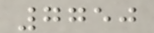7750
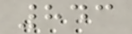843
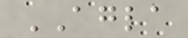AGLA
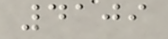4109
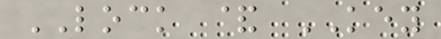LOCK & KEY
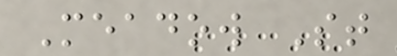Meadow St
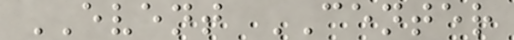EVENT CENTER
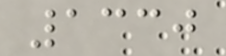1330
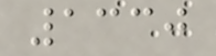1330
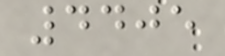4405
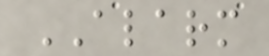ALARM
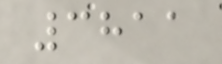3811
